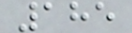185
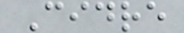Cidre
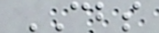CBS
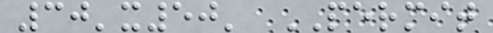30'x50' PERMIT
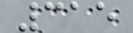315
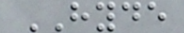HYDE
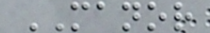MANOR
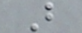B
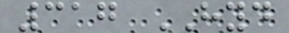317 HYD
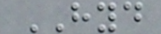HYD
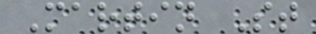Martin St
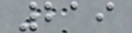219
